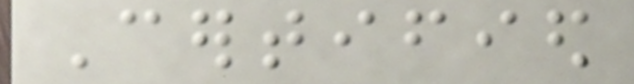Certified
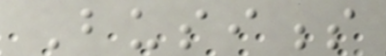Business
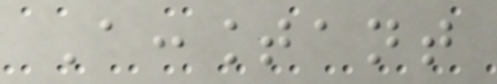Accountant
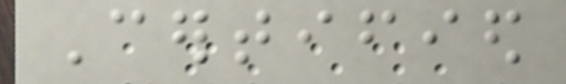Certified
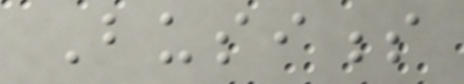Business
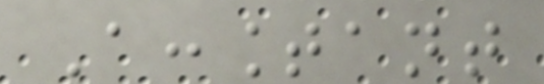Accountant
